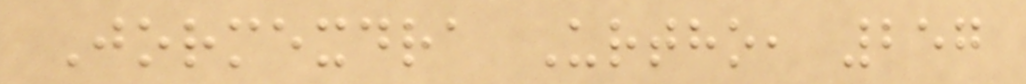Jormexdra Urtho, 257
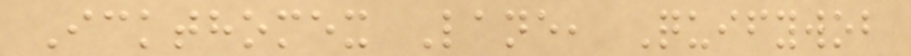Ickthomex Lane, Quifywob
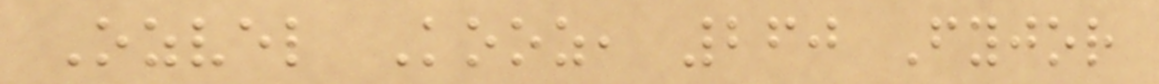Ozvel Kooz, 260 Fyjor
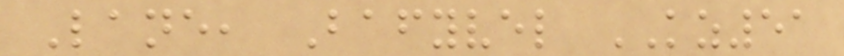Lane, Bafyvel KZ51
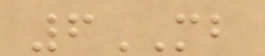6MB
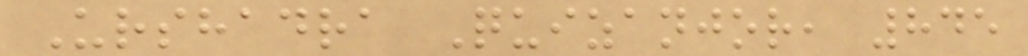Urshadra Quizanjor, 845
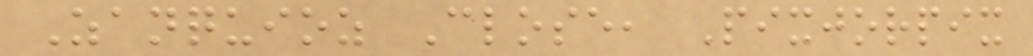Zanquioz Close, Pixjorpix
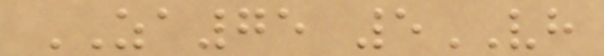ZA75 5VH
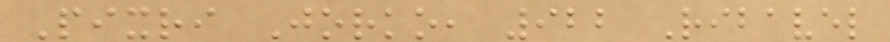Pixri Jorko, 922 Ribavel
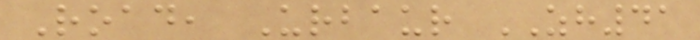Road, Urbaur ZH41
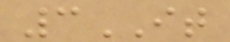3IT
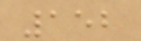152
